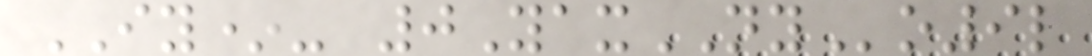IY*- 0YaxNYo9l
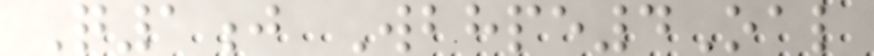Q1j Wbhpe4Oal
